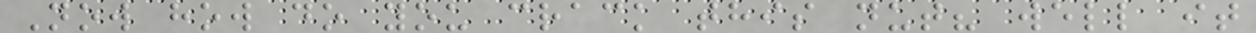Now how do you crack this nut? well it
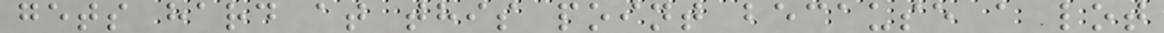gets hard at this point because a lot
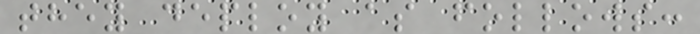they deploy as follows:
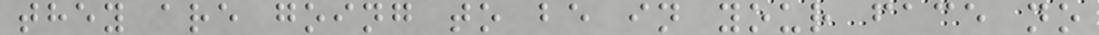they are going to be in your face no
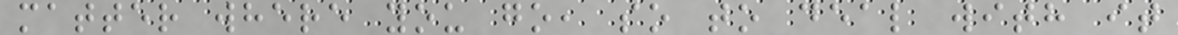matter where you go, so to deal with it
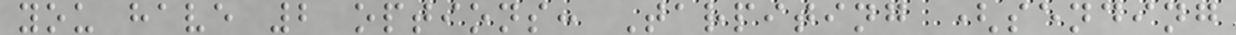you have 2 options: Tarpiting (sending
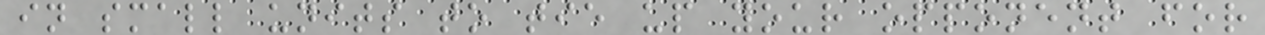in small units to tie up your opponent for
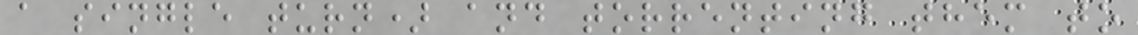a single turn) and torrenting them to
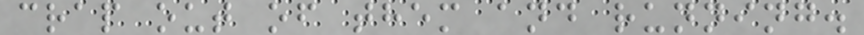crap out of them and running.
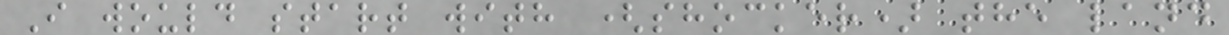I would start with (shocker) the land
